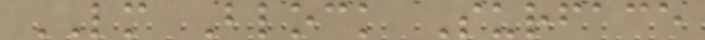LM Block Surface
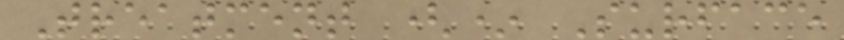Treatment (* Surface
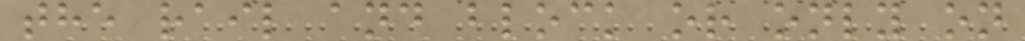the rail and block or only on
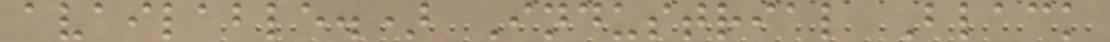available.) Industrial Black
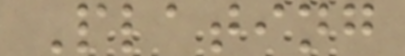Plating
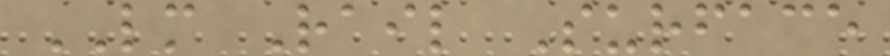LM Rail Surface
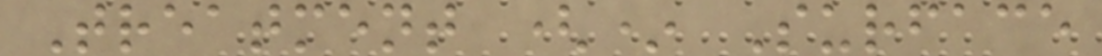Treatment (* Surface
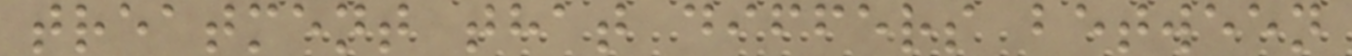treatment that differs between
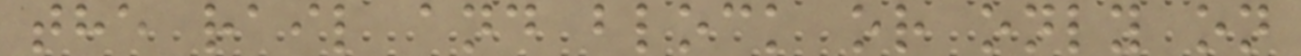the rail and block or only on
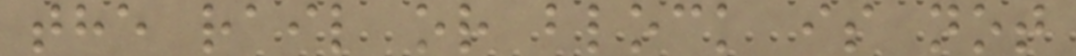the rail or block is not
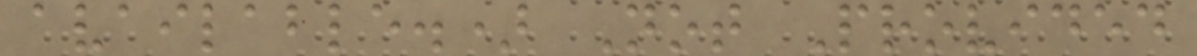available.) Not Provided
